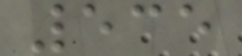535
